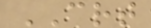CRT
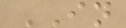IN
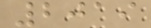2019
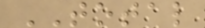TOTAL
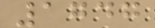1747
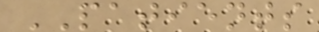PATIENTS
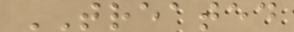TREATED
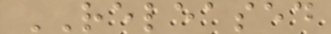RELEASED
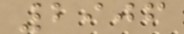2906
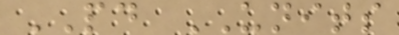PD UNITS
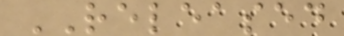RELEASED
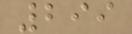299
